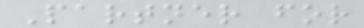Partner for
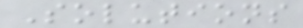Solutions
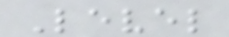Level
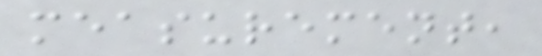measurement,
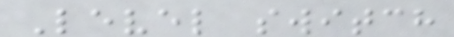Level switch
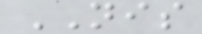NIS
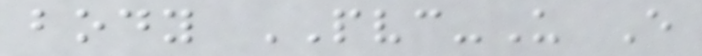body PVC-U E
